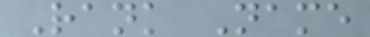Rank Name
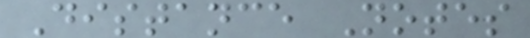Distance Notes
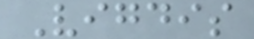Vigdis
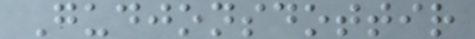Gudjonsdottir
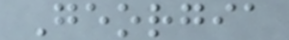Georgia
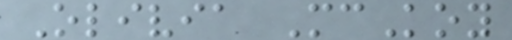Olivia McKoy
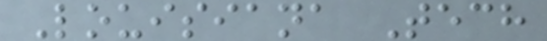Louisiana Tech
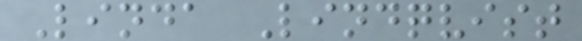Linda Lindqvist
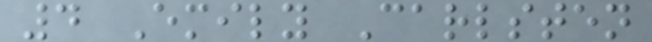4 Emily Carlsten
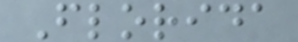Florida
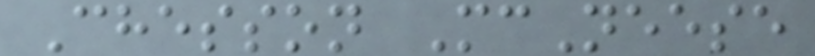Chesson McNeese
